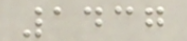1437
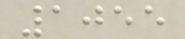1055
